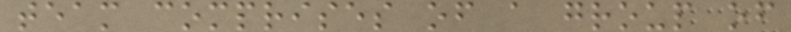team comprises of a group of
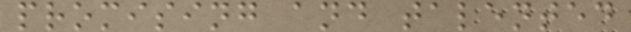promising and talented
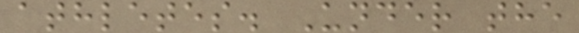athletes. Under the
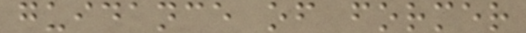guidance of former
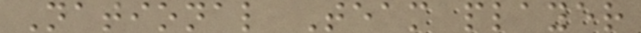National Team player
